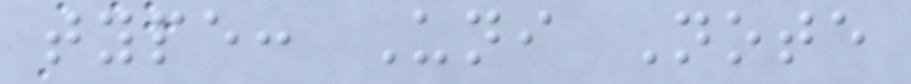type: Uni Note
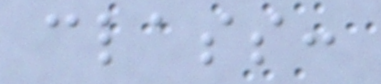class:
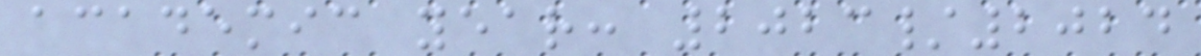academic year: 2023/2024
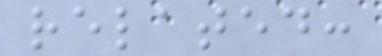related:
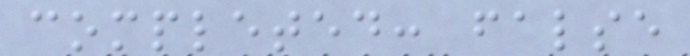completed: false
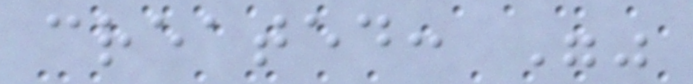created: ""
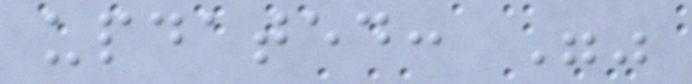updated: ""
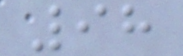98
